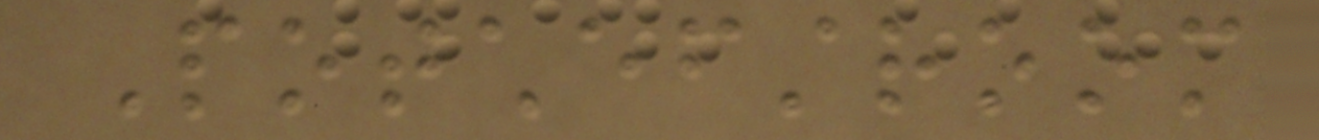Potchefstroom
